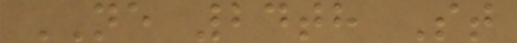NE 24th St
